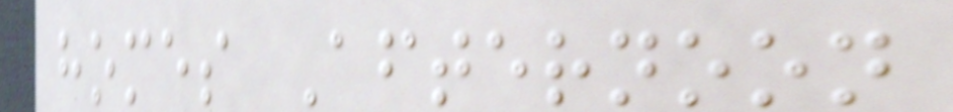homes Afternoon
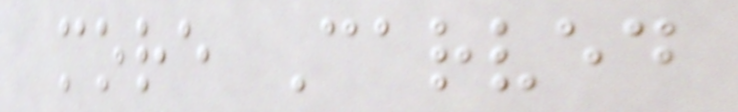more Carved
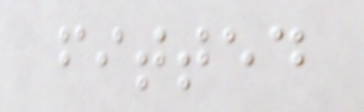fitted
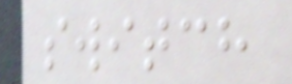switch
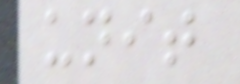unit
